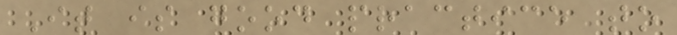It is good practice to
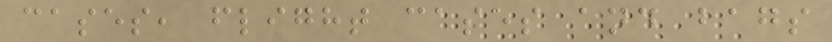cases, flight cases and bags
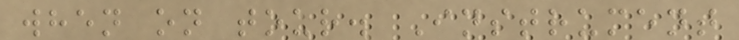when on tour. Instrument
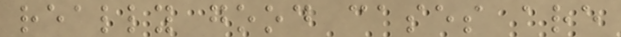really good cases are
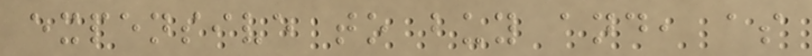expensive to buy and, as
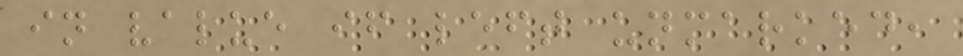in value if left unmarked,
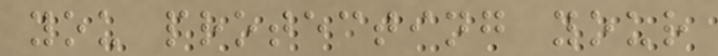you protecting your
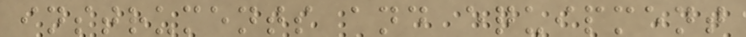instruments and equipment
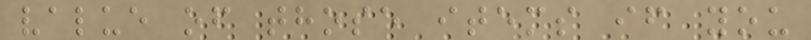value of those items if you
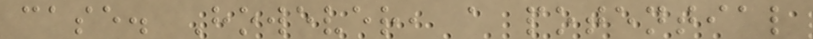case. However, a potential
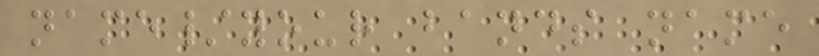name/your bands name
